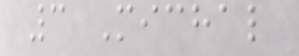3 Michal
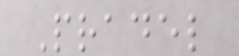Pradel
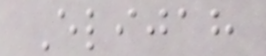Elijah
